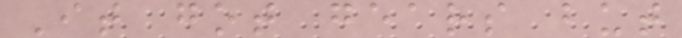It got gears but
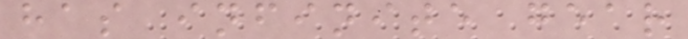has infinite gear
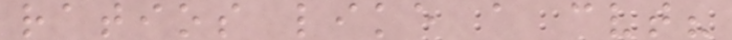ratios like a cvt?
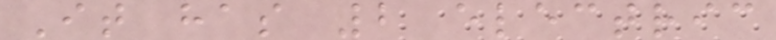It has 2 electric
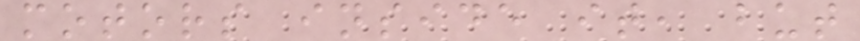motors inside it, but
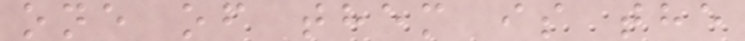one of them is the
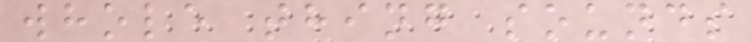whole thing sounds
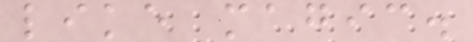like magic.
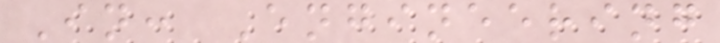In: Engineering
